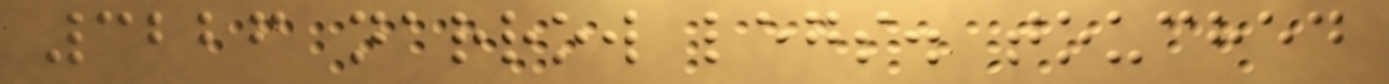3226 narrow legs. touched
